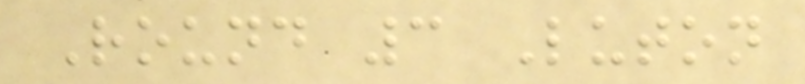Round 3 Luton
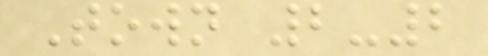Town 2-2
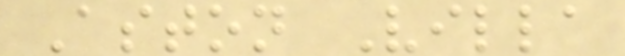Aston Villa
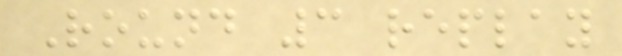Round 3 replay
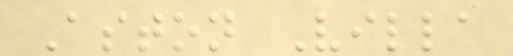Aston Villa
